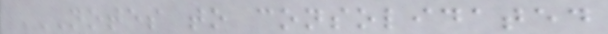NOTES TO CONSOLIDATED
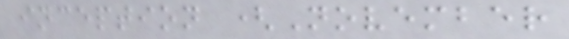inception (November
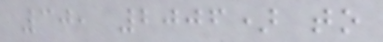30, 2006) to
